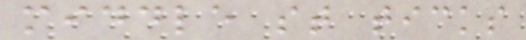middle st ticks
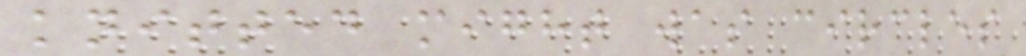knitted might was circles
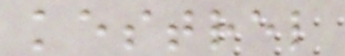kestrel
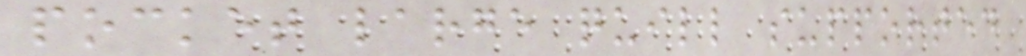pocket large quill supported
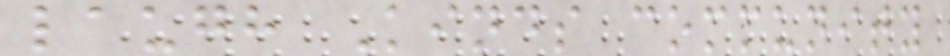laugh Kinds community
